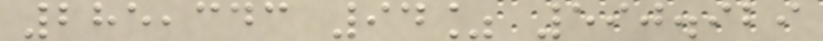285,343 94% 590.929
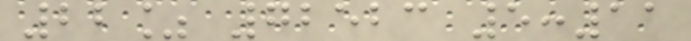22% 72523 5:11
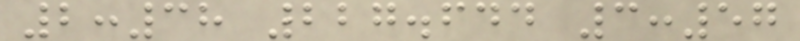2:38 227.644 3:57
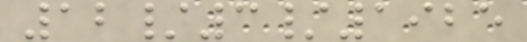12/3/1925
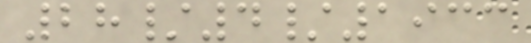28/4/1933
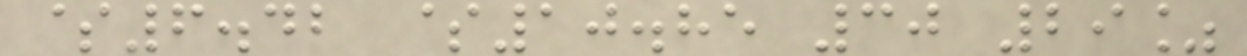$6.42 $10.85 30 29%
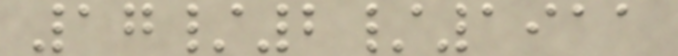17/2/1911
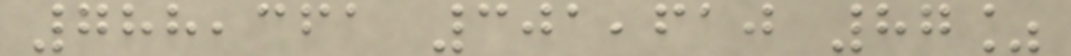788,361 301,610 87%
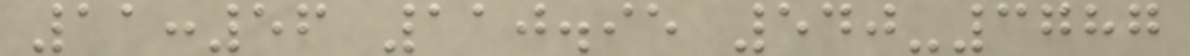11:56 110.95 540-3787
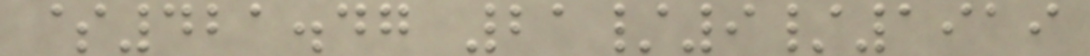$421.47 21/9/1919
